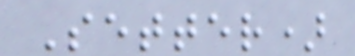Setter)
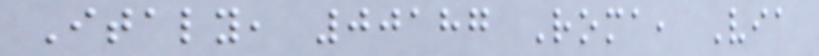Italy, 00187 Roma, Via
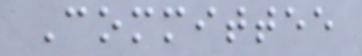Committee
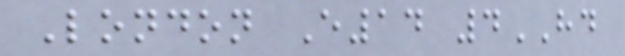London E14 4HD
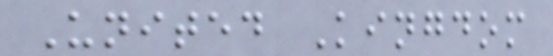United Kingdom
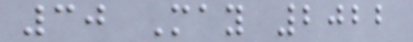30 May 2022
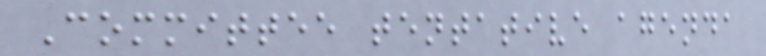Committee tentative agenda
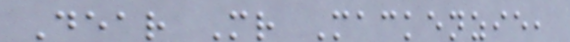Dear Mr Mackenzie,
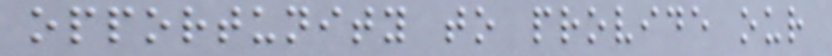opportunity to provide our
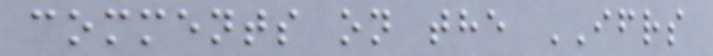comments on the IFRS
